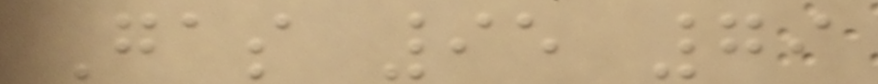Gas 95 79
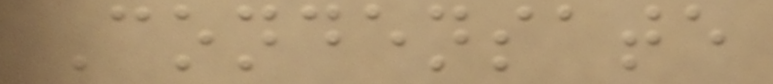Condensate
